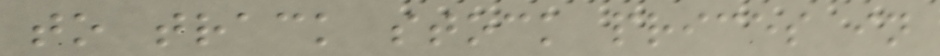to track stock prices in
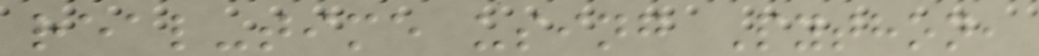real-time using Python,
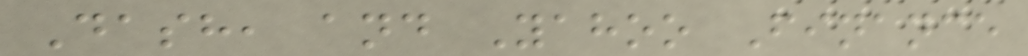Dash, and Yahoo Finance
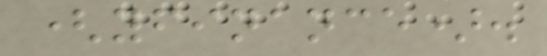(yfinance).
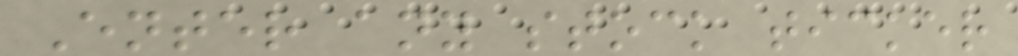Enter any stock ticker
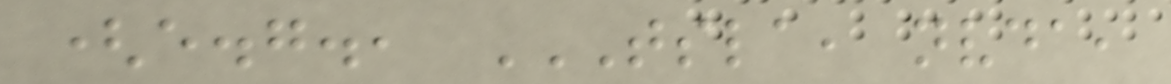(e.g., TSLA, NVDA,
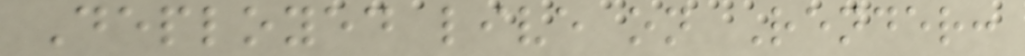Deployed live on Render:
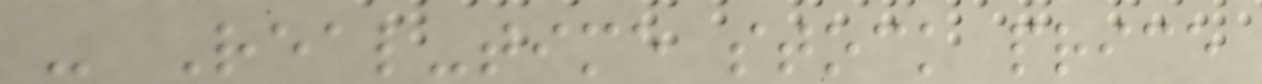- Real-time stock price
